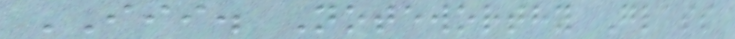III. Noteworthy Glass
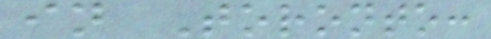in Toronto:
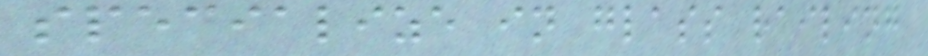specialize in glass railing
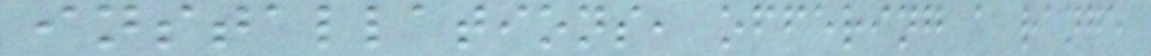installations, offering a range
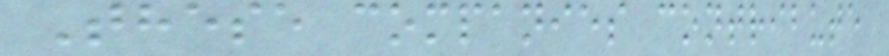These companies contribute
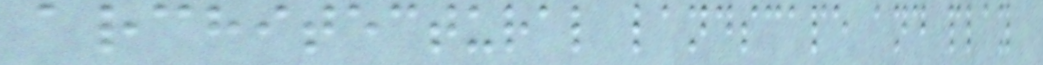architectural landscape and play
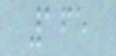165
